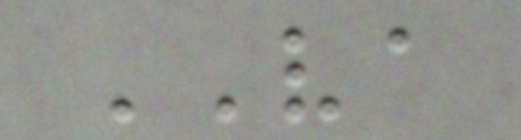VA
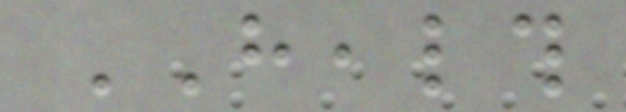HEALTH
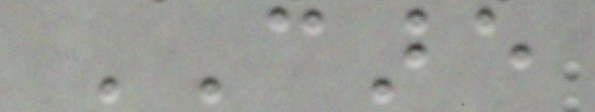CARE
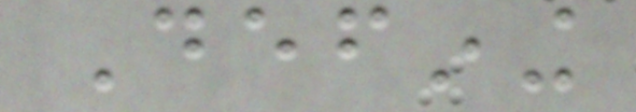Defining
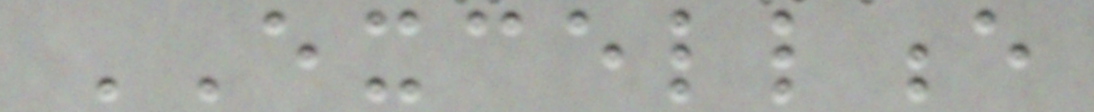EXCELLENCE
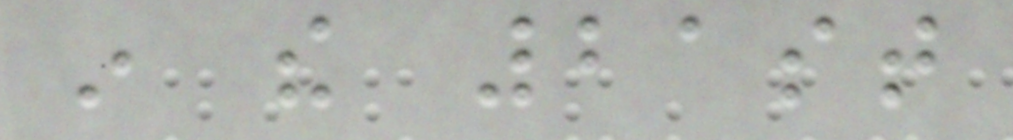in the 21st
